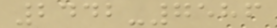2442-7586
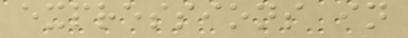expressions in
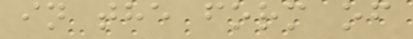in the form of
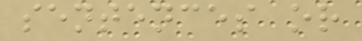sentences or
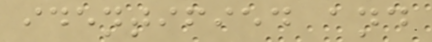identified and
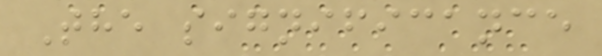The significance
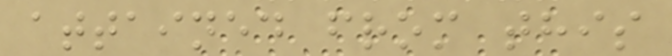attained from this
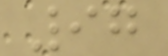97
